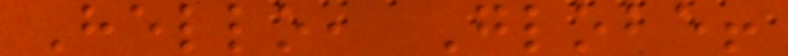Hello, Globe!
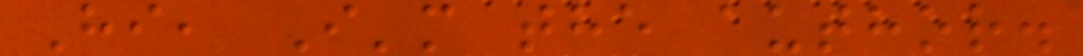Hi, I'm the author.
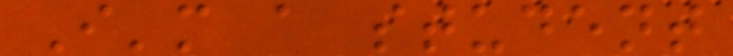I'm a student
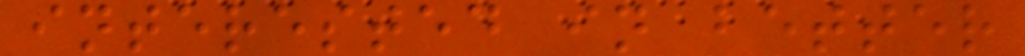interested in better
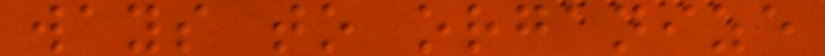ways to organize
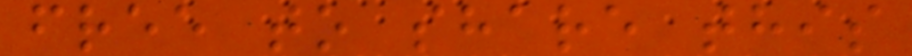free to share this
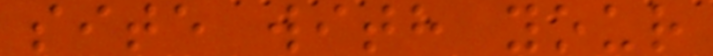site with your
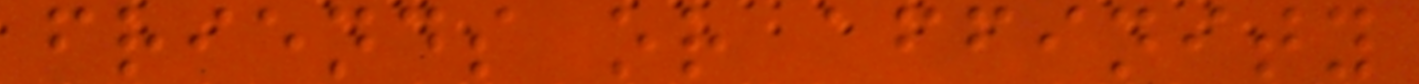friends or affinity
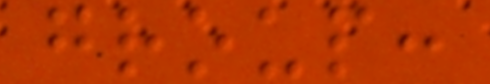group:
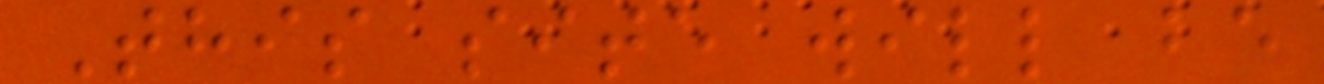This site will be
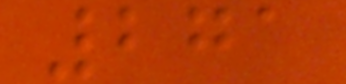271
